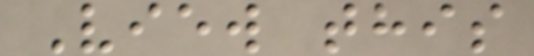View this
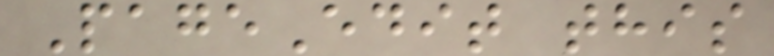PageEdit this
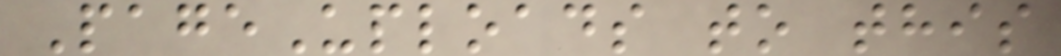PageUploads to this
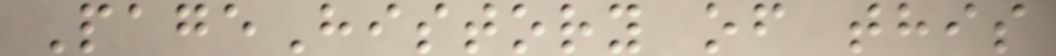PageHistory of this
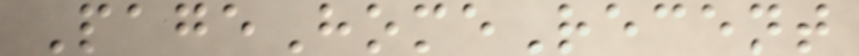PageHomeRecent
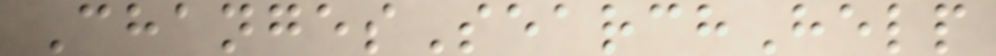ChangesSearchHelp
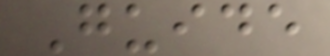Guide
